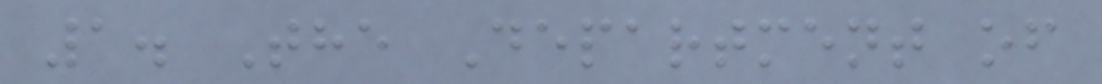1. The Department of
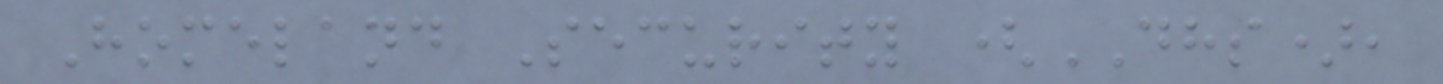Homeland Security (DHS),
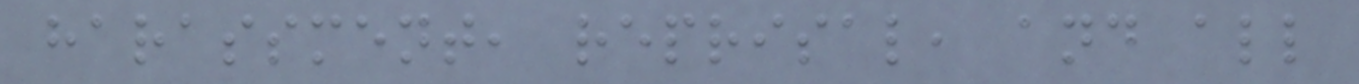harassment, reprisal, and all
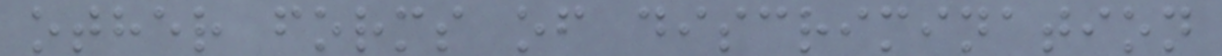other forms of discrimination
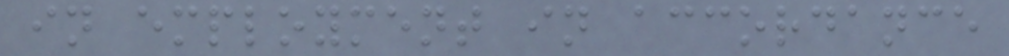in employment in accordance
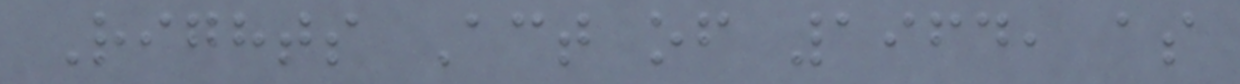Rights Act of 1964, as
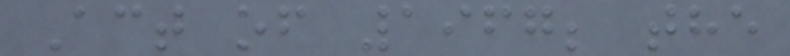Act of 1967; the
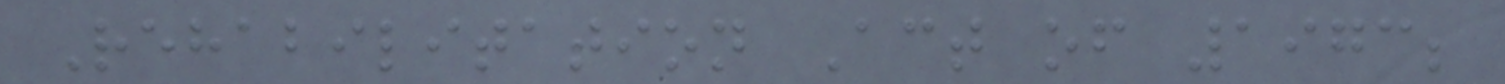Rehabilitation Act of 1973;
